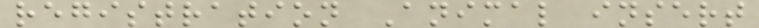registration Animal insert
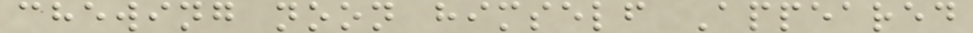chewing noon himself Appeared
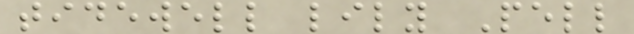tidewell lily Pell
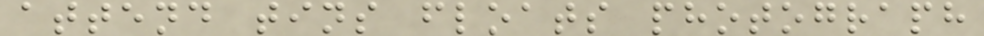attend tins floats photograph
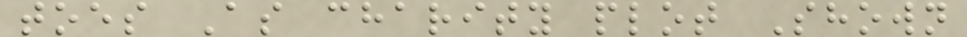toes As charity plot Shown
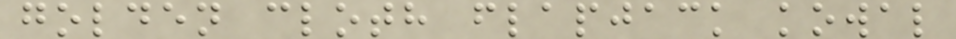golden cloth flapjack kowal
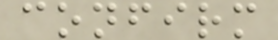confirm
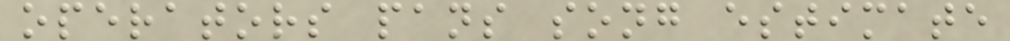operators pans song estimate
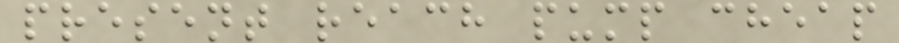present reach pump cheap
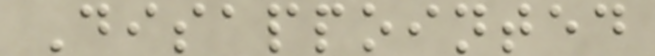Disappointed
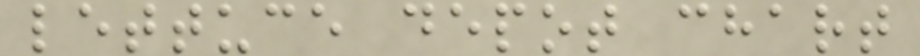lettuce depot chart
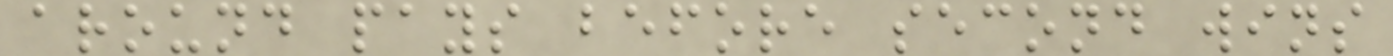around pays before second wins
